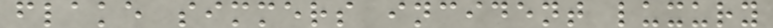flake simmers incident luxury
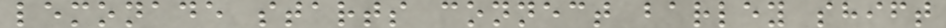lemonade starts connect barley shift
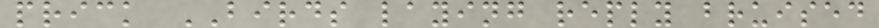prick BIRDS laying reply bruised
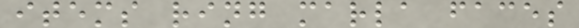items ring marla faces
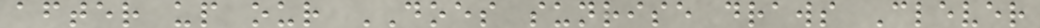after up our DOES sunrise draws Clever
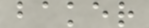baker
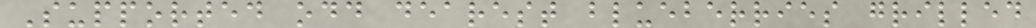Supported odd dearest blueberries grilled
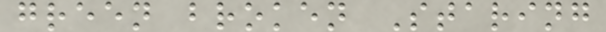green broken Staring
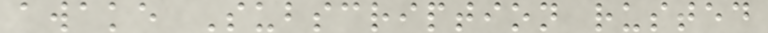awake Subscription rusted
